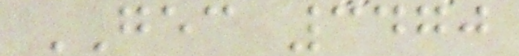GEC 3470
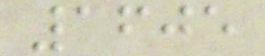1605
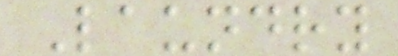Laundry
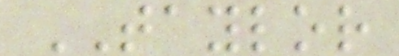TAYLOR
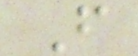F
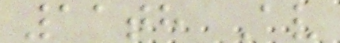11th Av
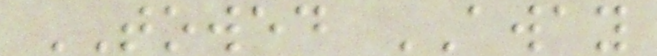TOWED AWAY
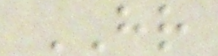HR
